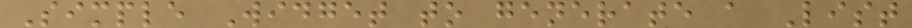Simple Widget to generate a List
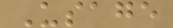Usage
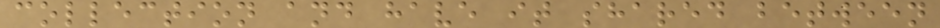collection and have it shared between
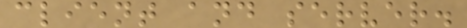client and server.
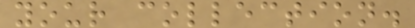your collection.
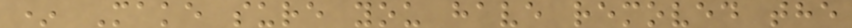* Make sure you have removed the
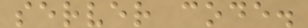server code.
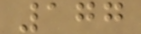177
